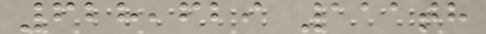628,629 111th
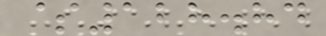$128.84
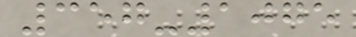357-1075
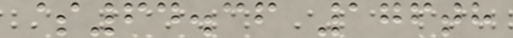$64.36 176th
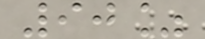90%
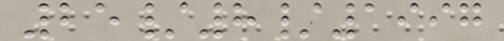25/8/1997
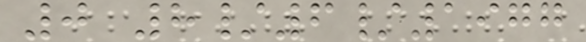0 8/6/1977
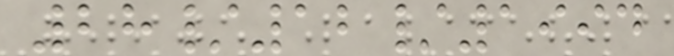28/12/1994
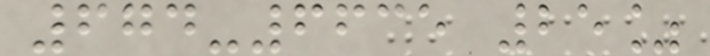674-6635 25%
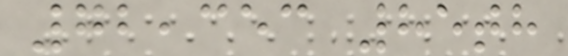72,353 85th
